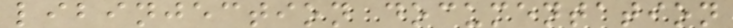libinjection documentation
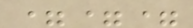===
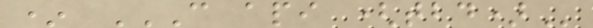* C API (TBD)
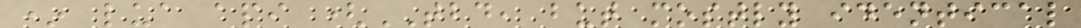* lua api (TBD, but mostly identical
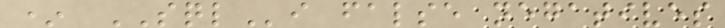* SQLi false negatives
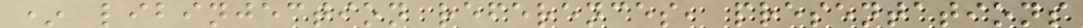* libinjection references, presentations
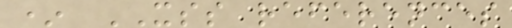* XSS references
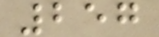257
